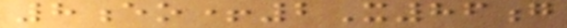8eo+2X86g
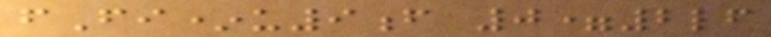fFi*u9f 0=2lf
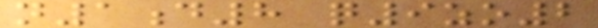n1d8 q9zo2
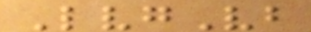LvgVb
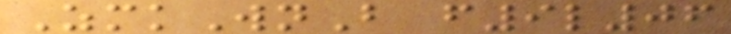ZmkWnB f9l06
